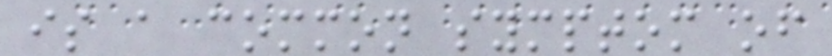is a common symptom of
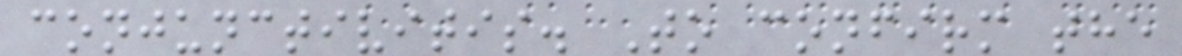conjunctivitis. To confirm the
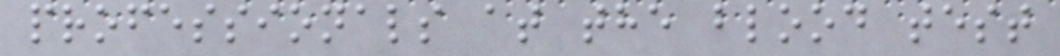professionals at the blood test
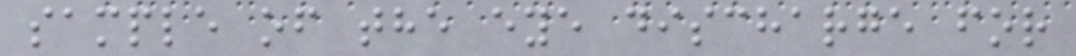sample of the eye discharge for
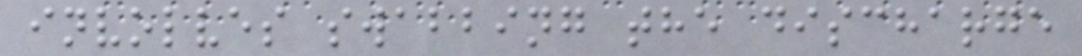involves swabbing the discharge
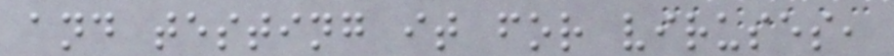and testing it for viruses,
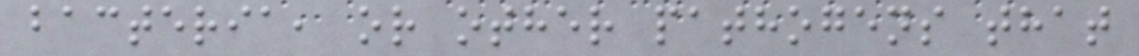bacteria, or other pathogens that
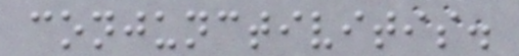conjunctivitis.
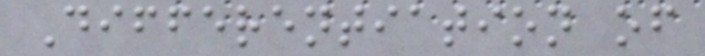Differentiation of
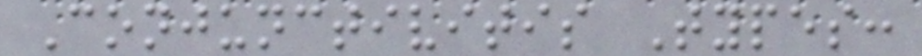Conjunctivitis Types:
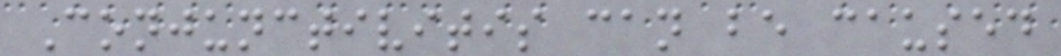Conjunctivitis can be caused
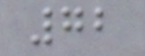72
